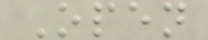Open
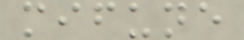mifune
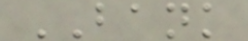BANK
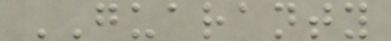GUARANTY
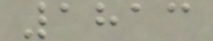1813
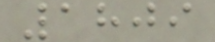1809
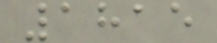1815
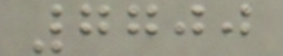7700
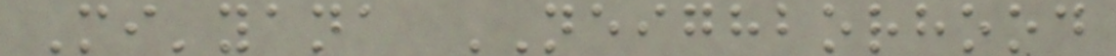Mi'yana NEIGHBORHOOD
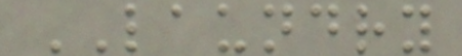LAUNDRY
